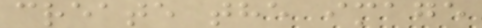create the image
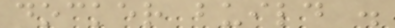docker build .
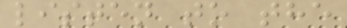listen to the
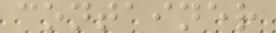container
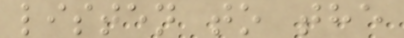listen to the
